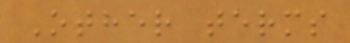Other terms
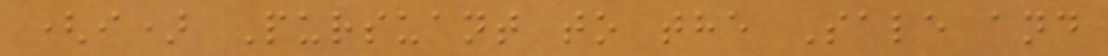(i) Pursuant to the Sale and
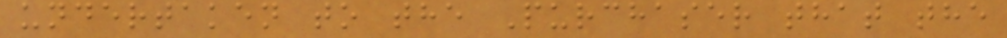undertaken to the Purchaser that the
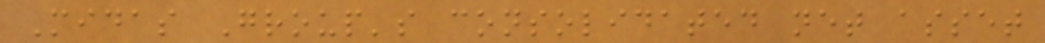Midas Group's consolidated net asset
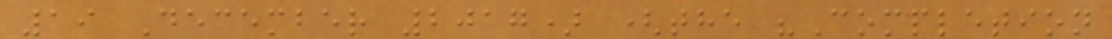19 December 2017) (the "Completion
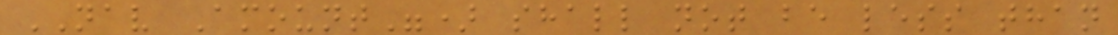NAV Amount") shall not be less than
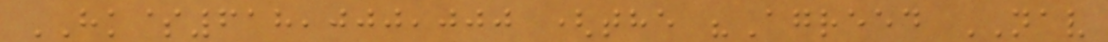HK$618,000,000 (the "Agreed NAV
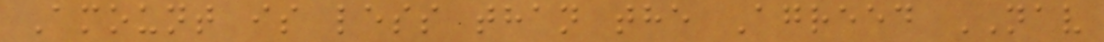Amount is less than the Agreed NAV
